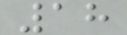18
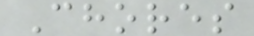Chores
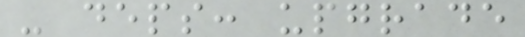- deps: upgrade
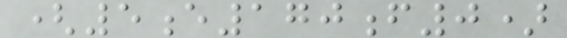(5e170f0)
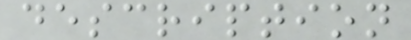description
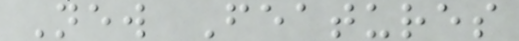New Features
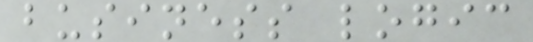business logic
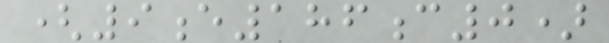(9e186c0)
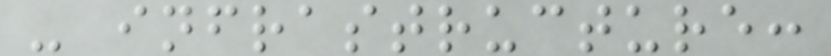- infrastructure:
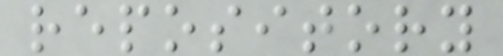repository
